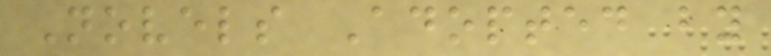Novels Adopted by
